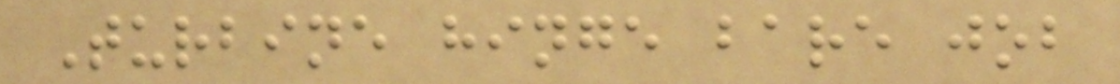Turbine hinge bare job
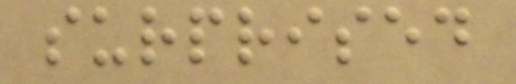surprised
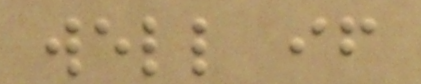well if
